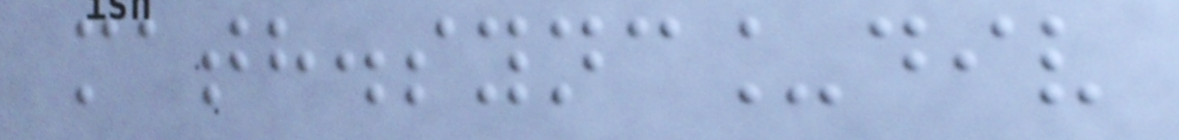math.sync_div
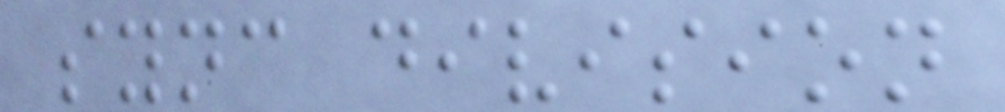sync division
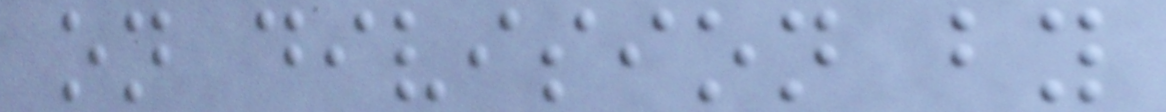on division by
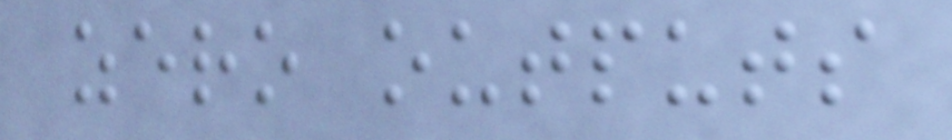zero outputs
